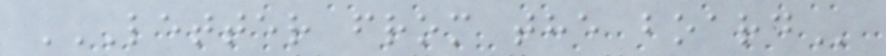LETTER FROM THE BOARD
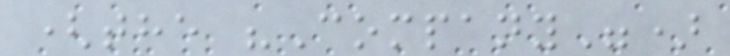(the "Company")
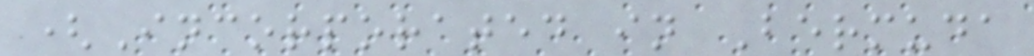(Incorporated in Bermuda
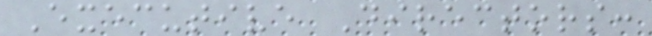Executive Directors:
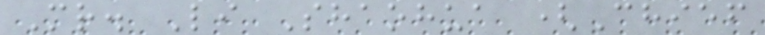Mr. Li Shaohua (Chief
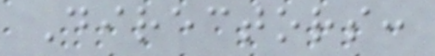Directors:
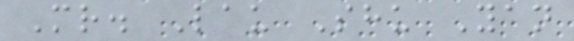Mr. Lau Shu Yan
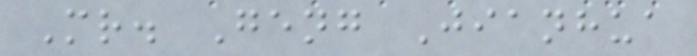Mr. Geng Jianhua
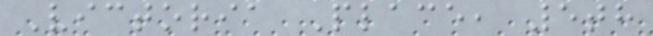Victoria Place, 5th
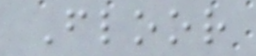Floor
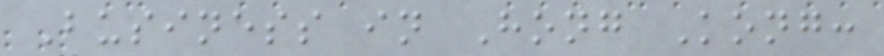Business in Hong Kong:
